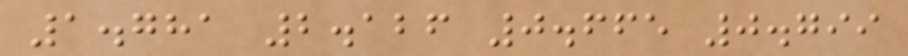1.781 2.126 0.665 0.799
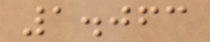1.063
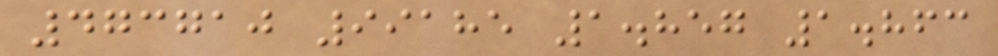473710 99185 1.857 1.863
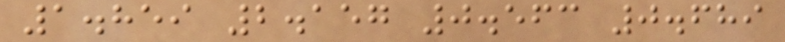1.859 2.157 0.563 0.689
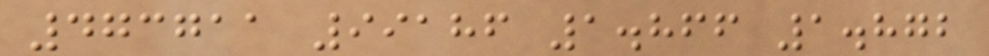473711 99186 1.866 1.872
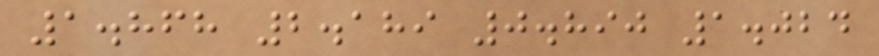1.868 2.189 0.890 1.024
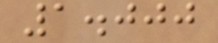1.000
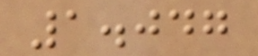1.047
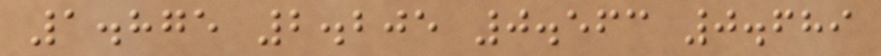1.875 2.205 0.563 0.689
